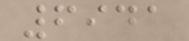6941
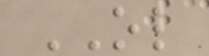OL
